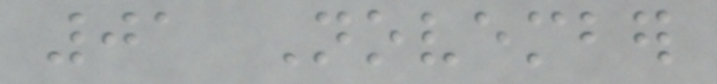01 November
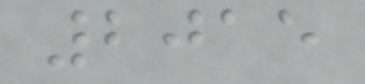2015
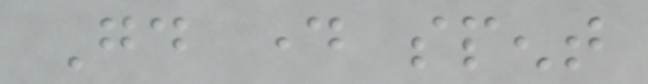Good day spent
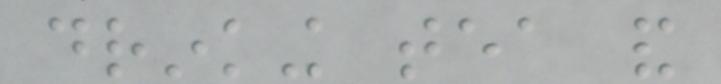drinking tea and
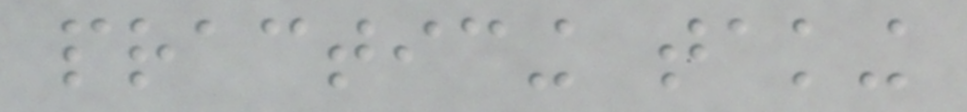practicing taking
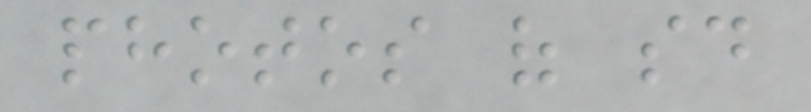photos of said
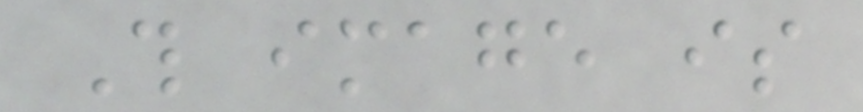This image is
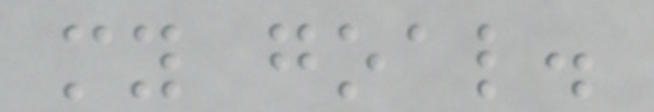my goal.
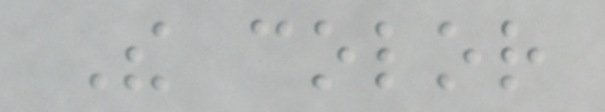The color
